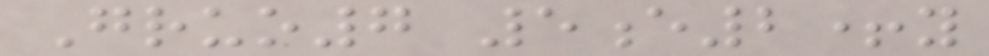Gruo7 5e2+y
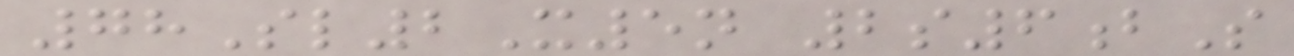78Sl2X5n 2s6bS
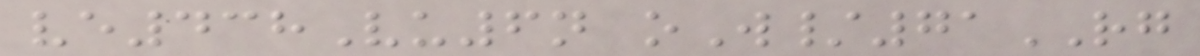ve438Vu6n oW/71RG
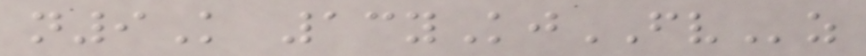n9K 13yKjFVz
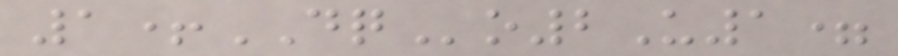1+DQo2U1=
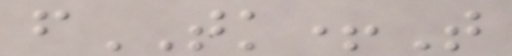fTK+T
